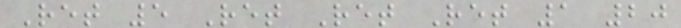Ret 5 Ret Ret Ret 1 20
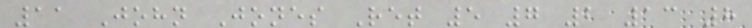11 John Jones Ret 5 7 2 13 8
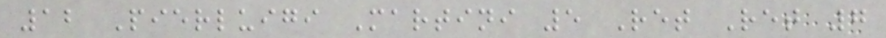12 Pierluigi Martini 5 Ret Ret 7
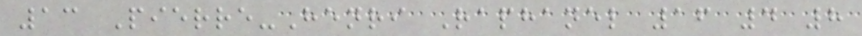13 Pierre-Henri Raphanel 16 4 8
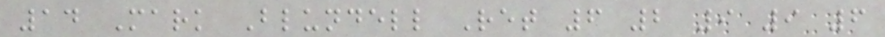14 Mark Blundell Ret 6 2 9 9 6
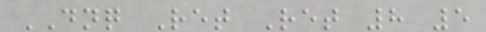DNQ Ret Ret 8 5
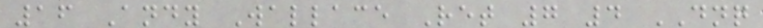16 Andy Wallace Ret 7 4 DNQ
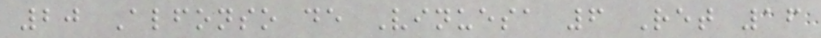20 Alfonso de Vinuesa 6 Ret 16
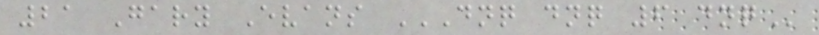21 Gary Evans DNQ DNQ 6 DNQ
